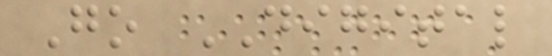Go DIGITAL
